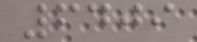6409
